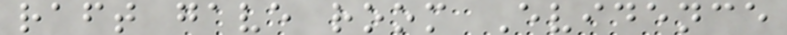raft gave room Evidence
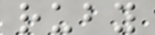ruby
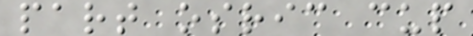part osric cup
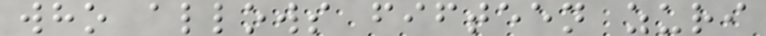who allows fifteen zuri
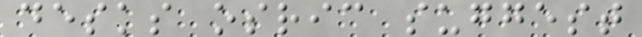desks osric suggest
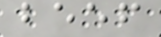beef
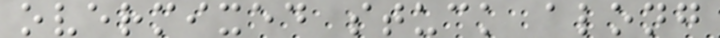overmixed stuck along
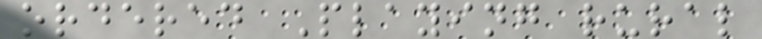ordered Playing rural
